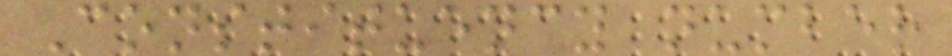Constituency number
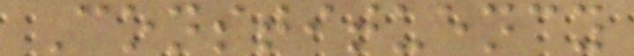Constituency
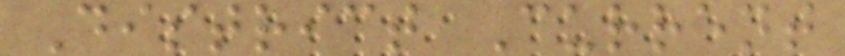District Current
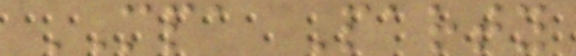MPA Party
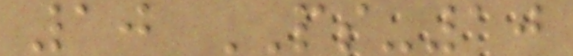10 PS-10
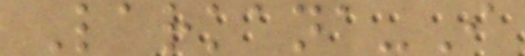Larkana-I
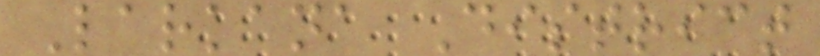Larkana District
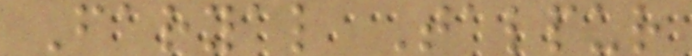Faryal Talpur
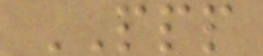PPP
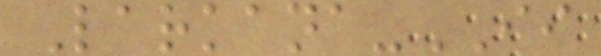Larkana-II
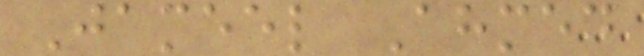Jameel Ahmed
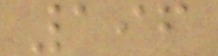196
